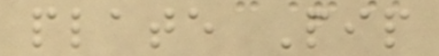plate Pip
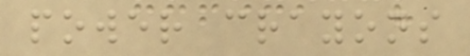power crayons
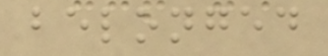belonged
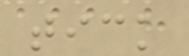tick
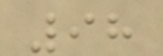98
